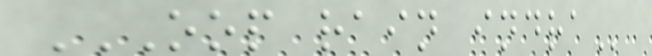OOP RAIN INDRA
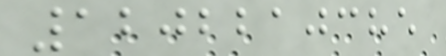1202210385
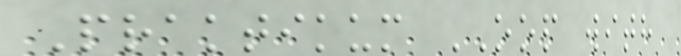Praktikum OOP with
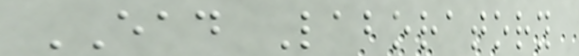EAD Laboratory
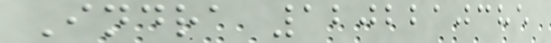Indra 1202210385
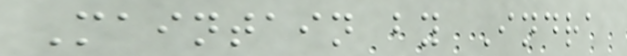Maintain by Indra
